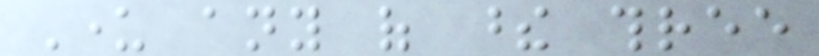Under any of these three
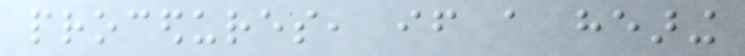procedures, if a hearing
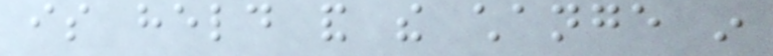is held and the change in
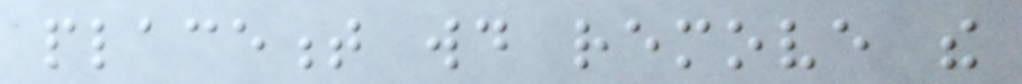placement would remove the
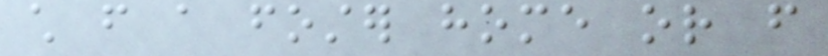child from a foster home or from
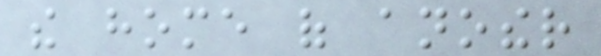the home of another
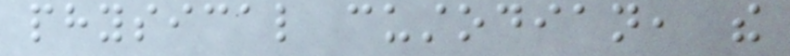physical custodian, the
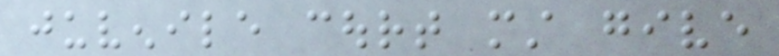juvenile court must give
